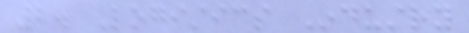2. Logistics Industry
